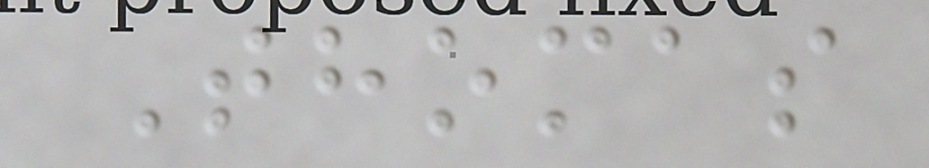Thomas
